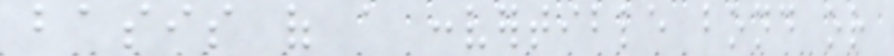basis of a convertible bond or
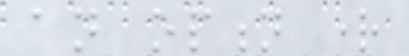an option right
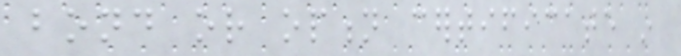bond or option certificate in
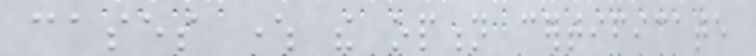cases where the option certificate
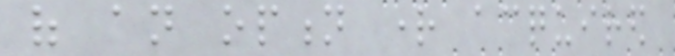of an option right acquired
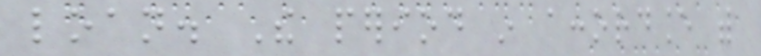loan. The period in accordance with
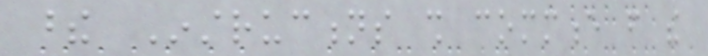these Instructions shall commence from the
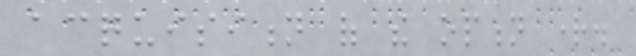acquisition of the option right.
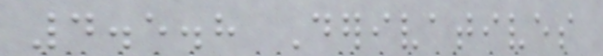4.5.8 Derivatives
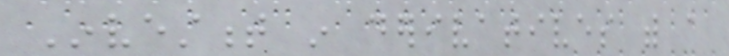Investment in derivatives with a
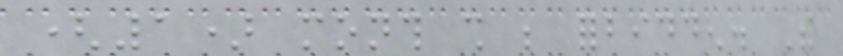(1) month shall be forbidden. The
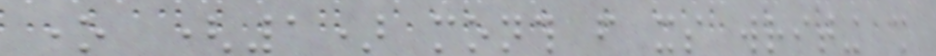one (1) month from its writing shall
